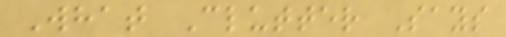What Clutter Says
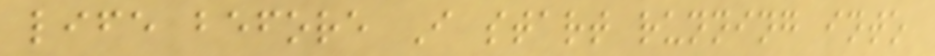life before I start running into
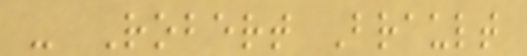- Robert Brault
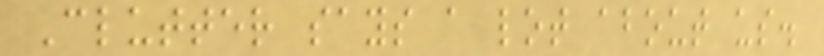Clutter says a lot about us.
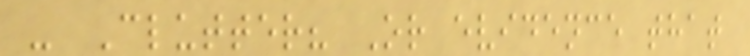- Clutter? Or evidence that
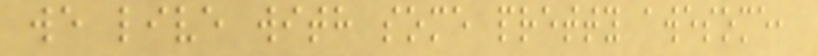we live with some pretty awesome,
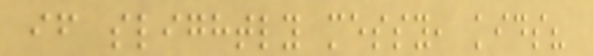if slightly messy, kids?
